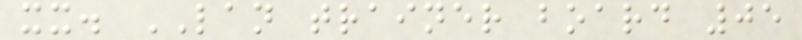xx. LAN trainer board 05
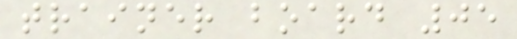trainer board 05
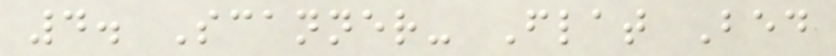4. Scanner- Flat Bed
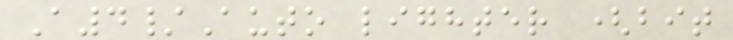A4/Auto lighter (bit
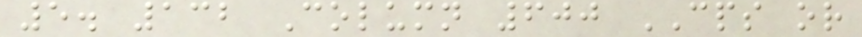5. 132 Column 600 CPS or
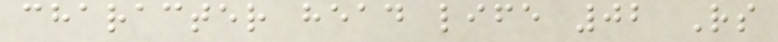character head life 02 Rs
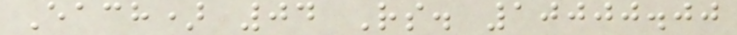Each) 04 Rs. 10000.00
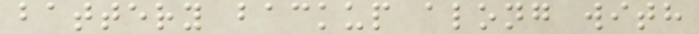battery backup along with
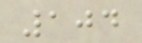104
